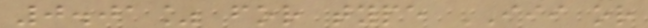0.01% for type III or
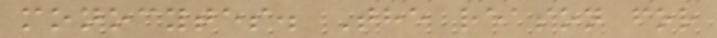monocytes. The reason for
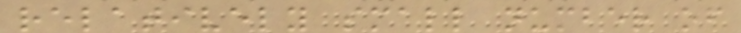relatively small number of
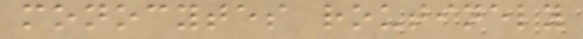monocytes routinely
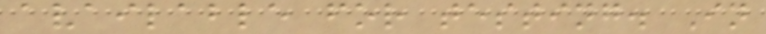available for testing. In
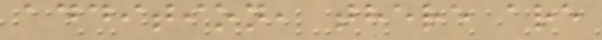addition, there are
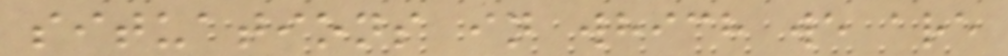situations in which we are
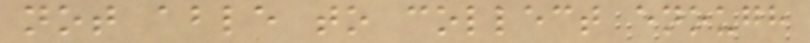not able to collect enough
